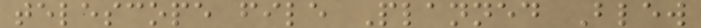telescope file Planned Blew
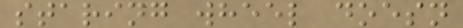staring wheel doesn
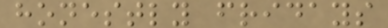honestly fridays
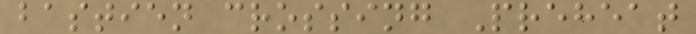bastien crossing Preheat
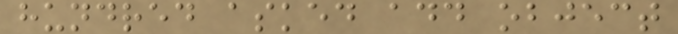hundred asked add object
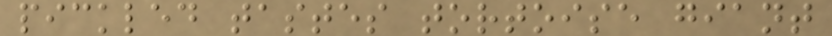pickled tastes tortoise giant
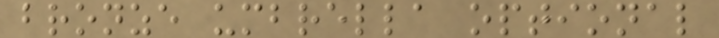bronze umbrella optional
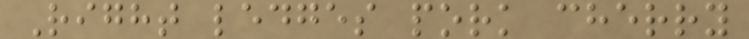Right ledges pork cherry
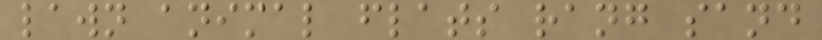lawn animal flats rang sand
